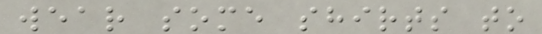wear some shirts to
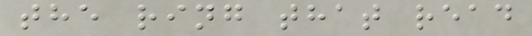the ring that read
